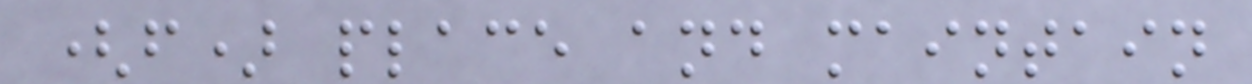(f) place and maintain
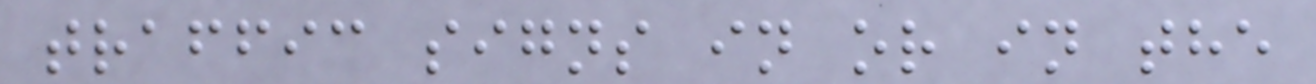traffic signs in or in the
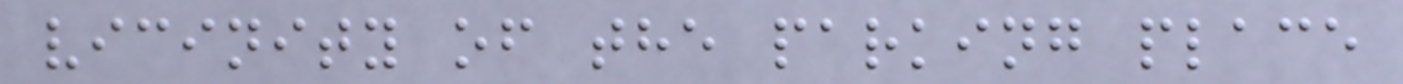vicinity of the parking place
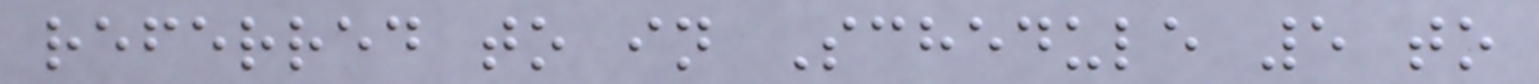referred to in Schedule 5 to
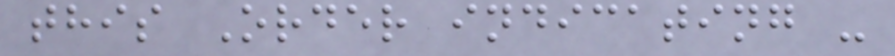this Order indicating -
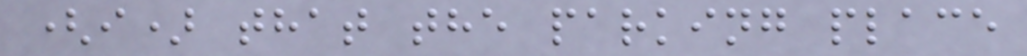(i) that the parking place
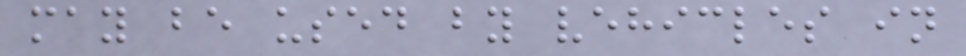may be used by vehicles in
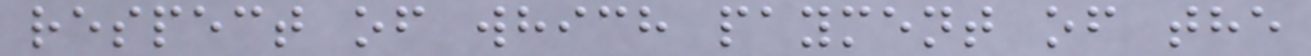respect of which payment of the
